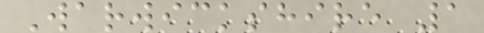Warwickshire 1
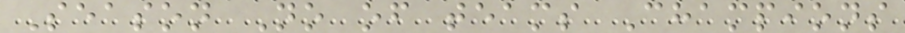Season No of teams Champions
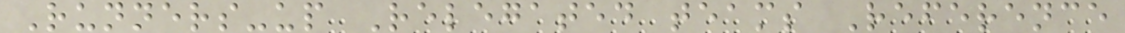Runners-up Relegated teams Reference
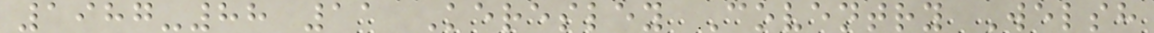1987-88 11 Keresley Coventry Welsh
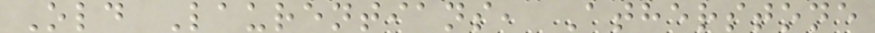Old Laurentians, Atherstone
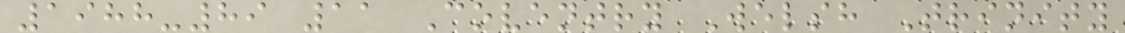1988-89 11 Coventry Welsh Trinity
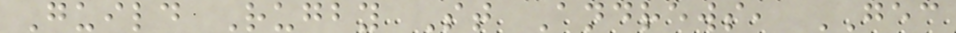Guild Rugby St Andrews, GEC
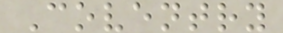Coventry
